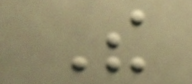The
